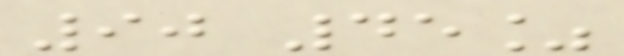90 45%
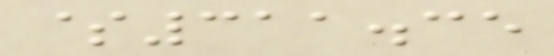$311.35
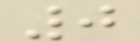0
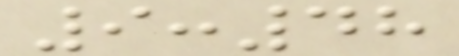9:48
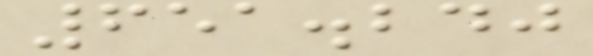651.240
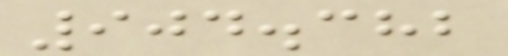904.382
